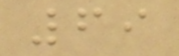69
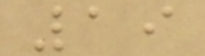19
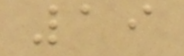19
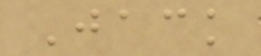Jack
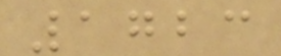1723
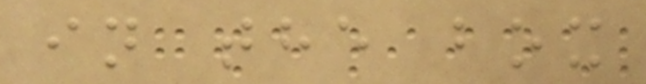in the box
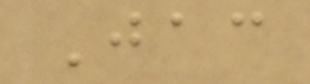Jac
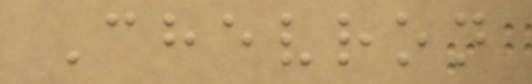Chevron
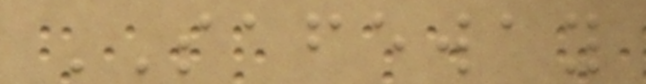SAFEWAY
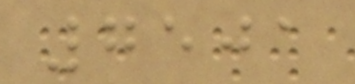7501
